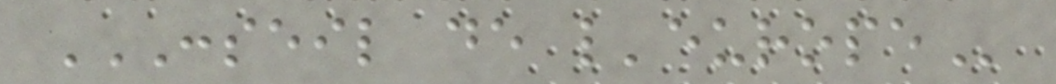CONSEIL DE L'EUROPE
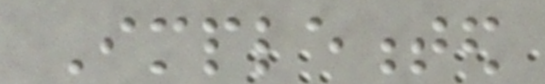Implemented
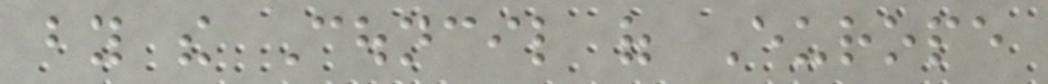by the Council of Europe
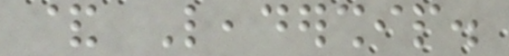& Leadership.
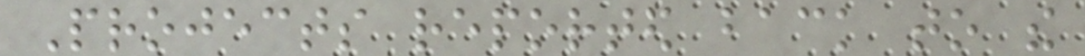Projects reported back to the
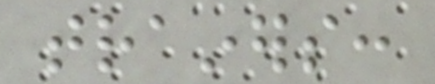trainers:
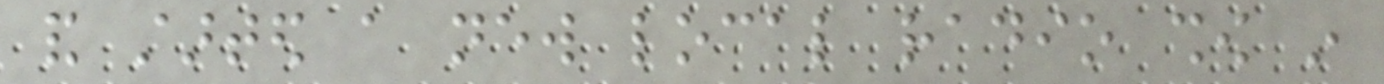and started a new local radio show in
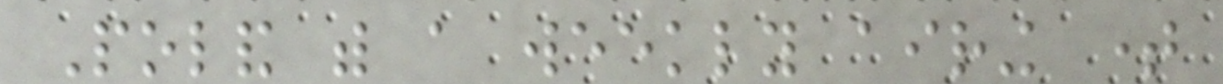Poland with a weekly airing time
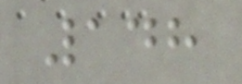148
